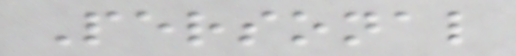Personal
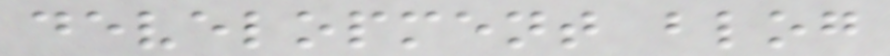development blog
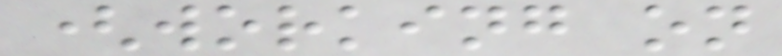(working on
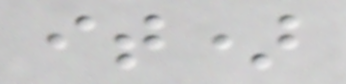it)
